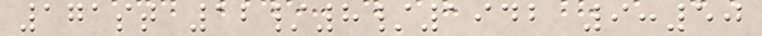171st 12/8/1942 9:50
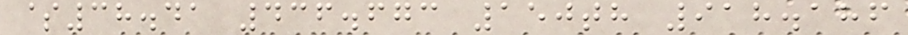$38.41 436.673 150th 918.186
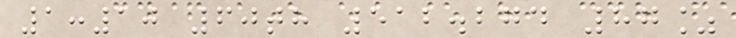1:10 60th 512.274 87%
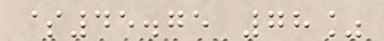$45.75 78%
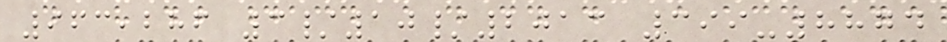963,286 3/10/2013 399-8874
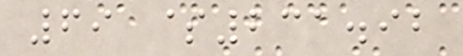69 $231.92
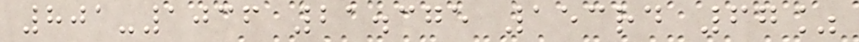801-1036 21.375 153rd 67%
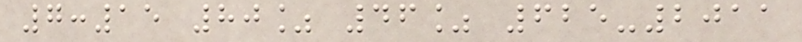7:15 80% 46% 625-2011
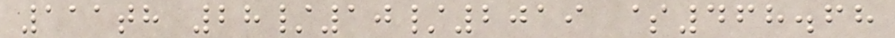111th 28/10/2019 $468.68
